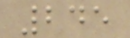245
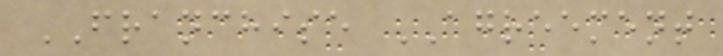FRANCHISE AGREEMENT
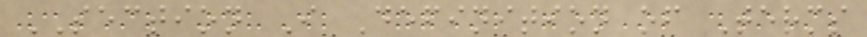SECTION I Definition of Terms
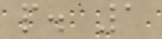p. 1
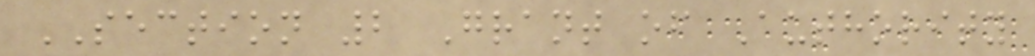SECTION 2 Grant of Authority
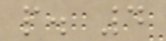p. 4
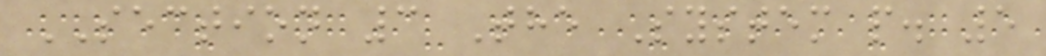SECTION 3 The System p. 5
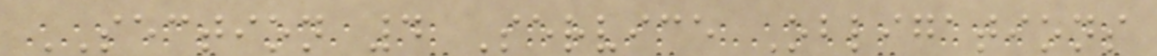SECTION 4 Service Obligations
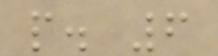p. 6
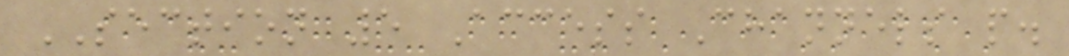SECTION 5 Access Channels p.
